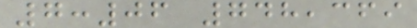7:06 748,369
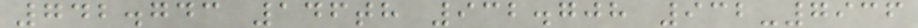742.743 146th 932.708 932-7936
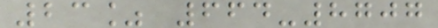23% 664-8707
